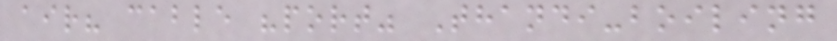air? cable "port" Thandi-boiling
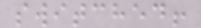switched!
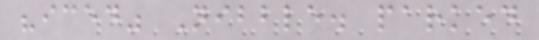"iced" Nibble. parked
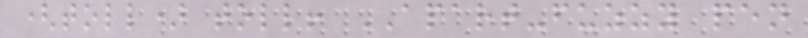(toll) toll! APART-fuzzy pen
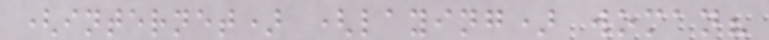(internet) (laying) woman?
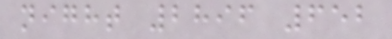night 2896 652
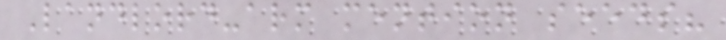Landlord-arm mention seeds?
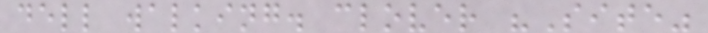dell walking. clover "Site"
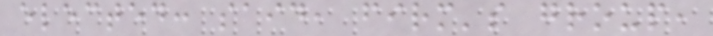elected: said, firm's group,
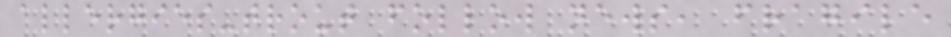allergies-trout follow news, fragile
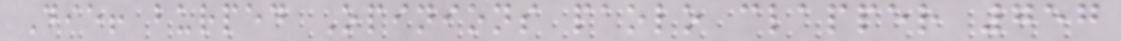Die! burped Opinions paolo clapper 757
